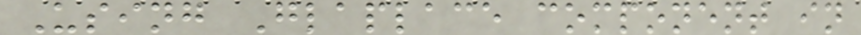Using Glaplace component in
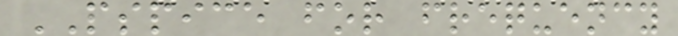PSPICE for frequency
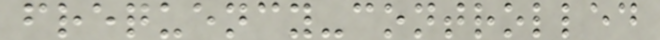frequency-controlled
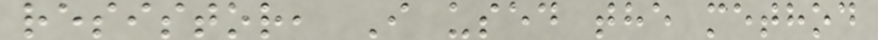resistor, I used the method
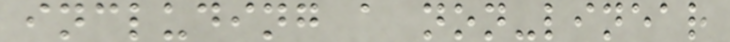including a non-linear
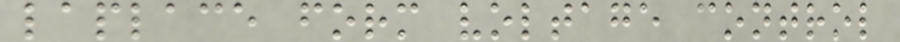laplace form voltage control
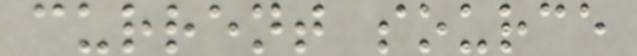current source
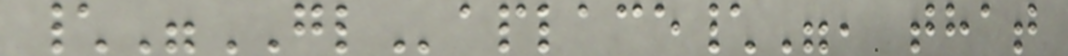\"GLaplace\", that
